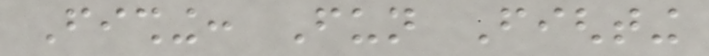Fishing: Fun Fighting
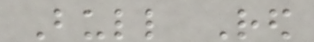Bull Red
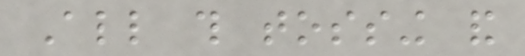All this tossing and
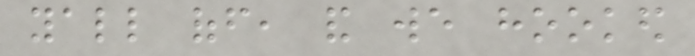yall off, and we hooked
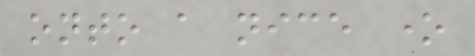onto a nice one
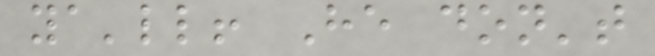ya'll! He don't
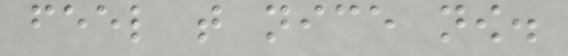feel that nice now.
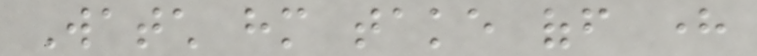Watch him take off here
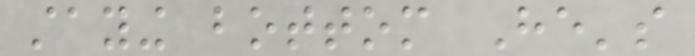staying bottom He's
